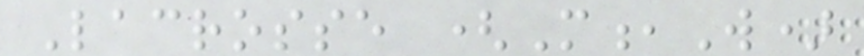Lacrosse (M,W)
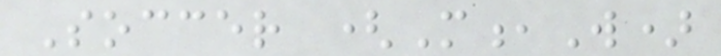Soccer (M,W)
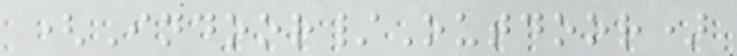(Indoor/Outdoor)
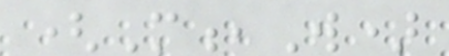(M,W)
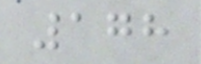178
